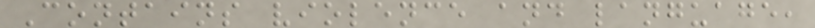Contains violence and language,
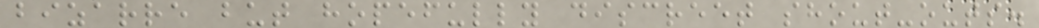bizarre but hopefully discreet shout-outs.
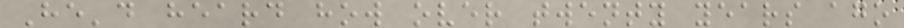He'd heard how over twenty years ago
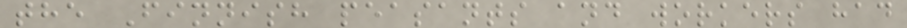the Finnish peasants and workers had
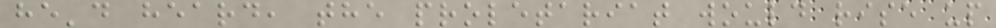he'd heard, the proletariat would rise up
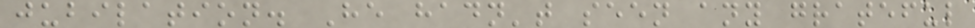jubilation. He hadn't seen any grateful
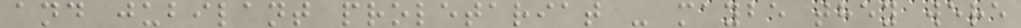and jubilant proletariat - maybe they were
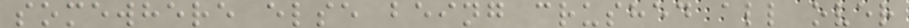somewhere else being crushed all over
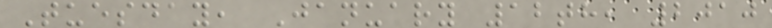Tuesday, January 12th, 2010
